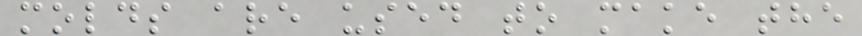molds are used to make the
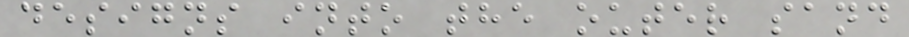designs into the outer sand
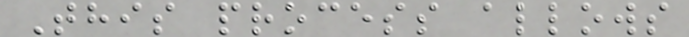This process allows
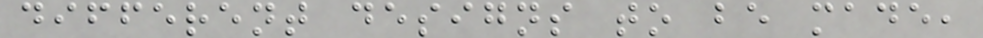different designs to be made,
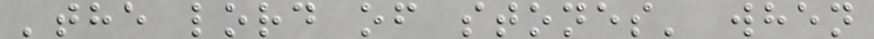'the lord of stones' when
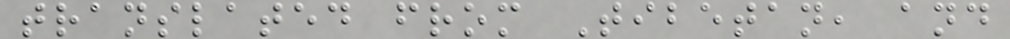translated from Tibetan, and
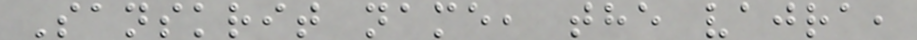Sanskrit name, the vajra,
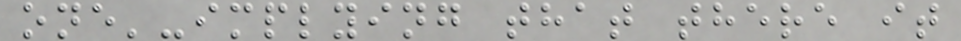one'-implying that there it
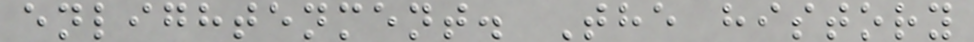enlightenment. The history
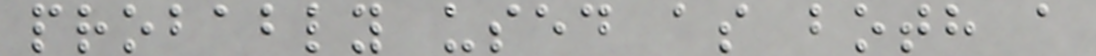probably used as both a
